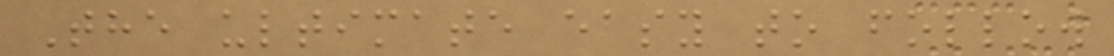The ultimate easy to follow
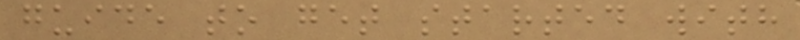guide to get started with
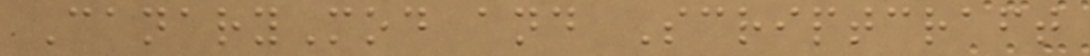CanaryMod and Scriptcraft
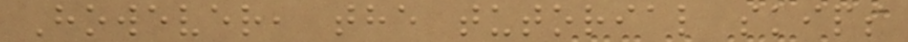However, the tutorial skips
